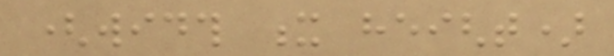(width x height)
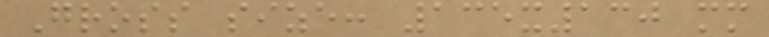Gross size: 135x130 mm
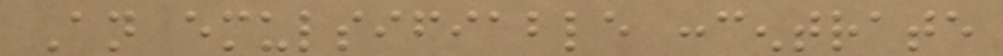An emulsifiable concentrate
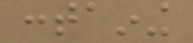containing
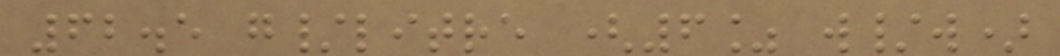62.5 g/litre (6% w/w)
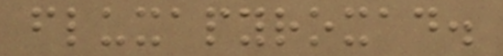fluxapyroxad.
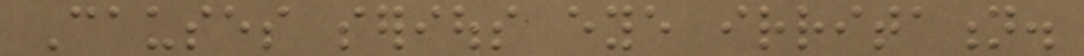Causes serious eye irritation.
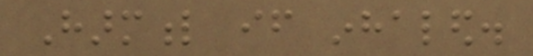Harmful if inhaled.
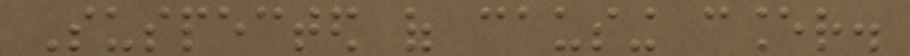Suspected of causing cancer.
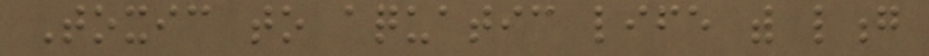Toxic to aquatic life with long
